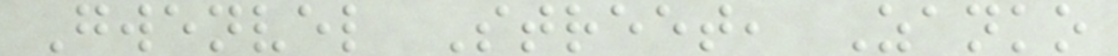Gwenvel Street, Zanko
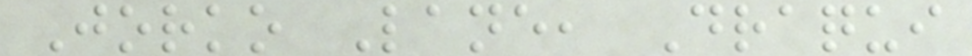Jorko Lane, Draqui
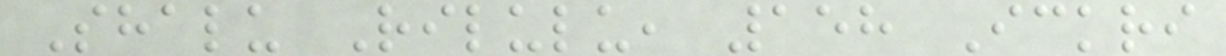Shalu Rilulu, 158 Ickri
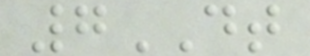7DT
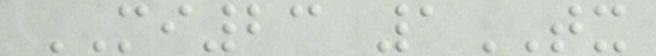MI23 1TX
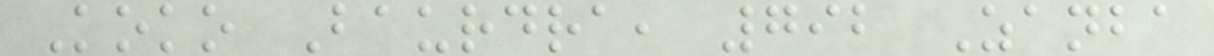Koko Baurdra, 792 Zanba
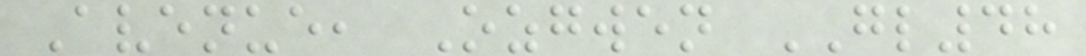Avenue, Ozgwen GL48
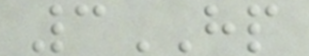3HP
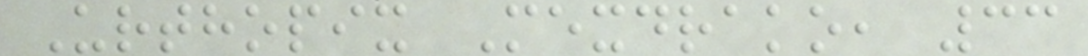Urthopix Mexdrako, 33
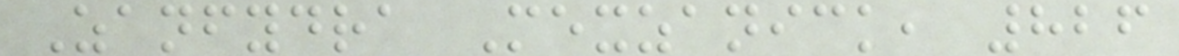Zanfydra Mexzanick, 826
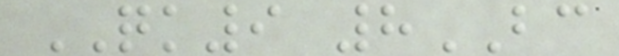QK9 8BC
